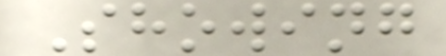Showing
